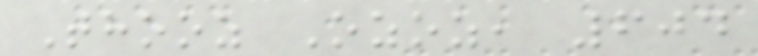Thooz Ozoz, 604
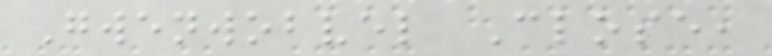Gwenwobvel Close,
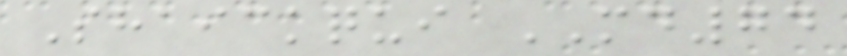Shaickqui MD74
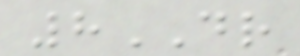8DR
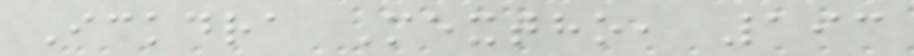Ickdra Mextho, 193
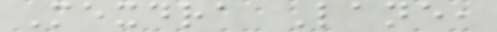Mexdra Lane,
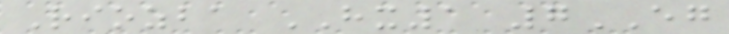Riozba HX1 7EG
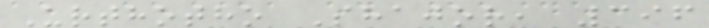Urthotho Shajor, 396
